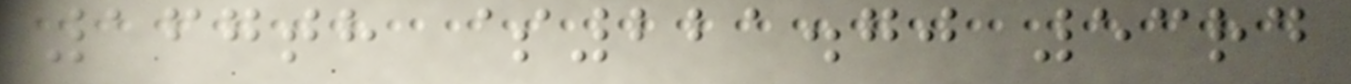167th $221.70 53rd
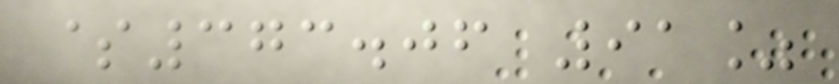$373.06 91%
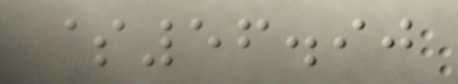$56.90
